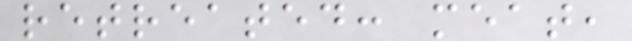retreated: meat,
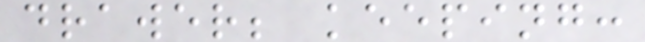drawer; keeping:
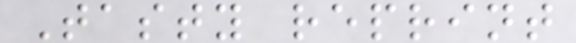Tasty reprint
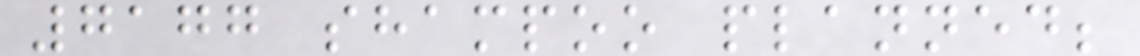7177 shampoo planned;
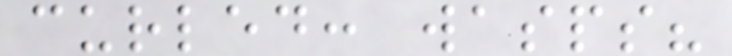curled: wasps?
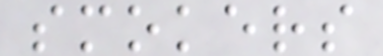smokers
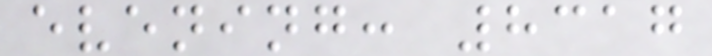evening: 8317
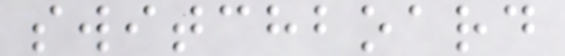switchboard
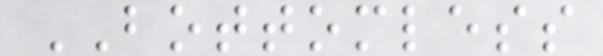BOTTOMLESS
